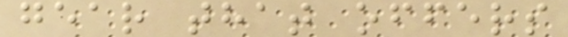gear that offers
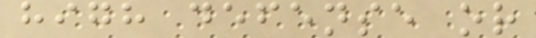high defense or
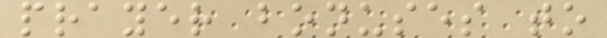prayer bonuses to
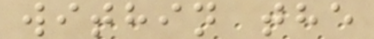within the
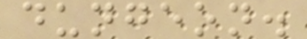dungeon.
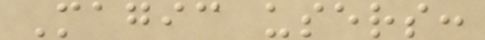Magic users:
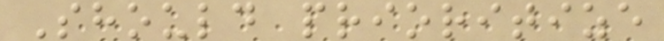Should prioritize
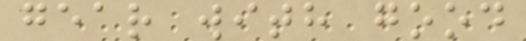gear with good
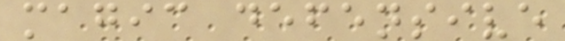magic defensive
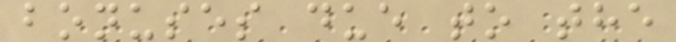bonuses due to the
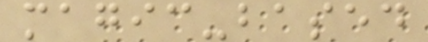magic-based
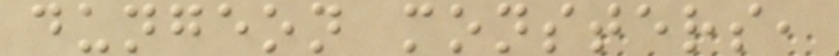dungeon monsters,
